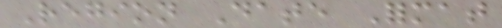Region Date Format
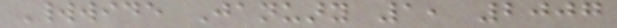Worldwide January 1, 2007
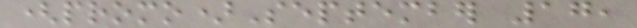(promo)September 17,
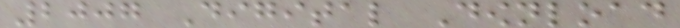2007 Digital Download
